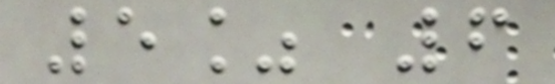5% 6
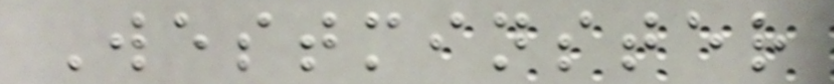Westminster
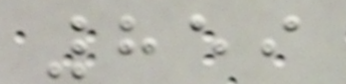859
